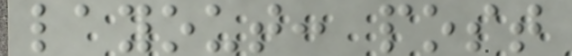layout: post
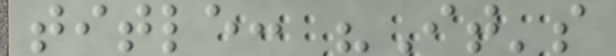title: "It's
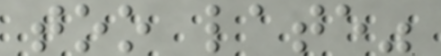too late"
